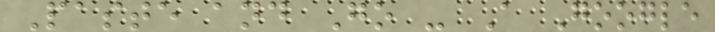Paste and Go - A Google
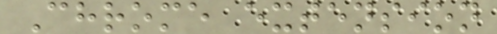Chrome extension
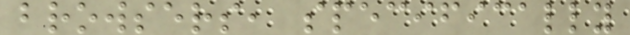browsers, specifically
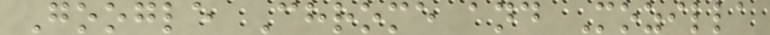Google Chrome and Mozilla
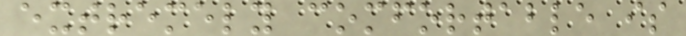extremely comfortable is
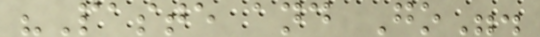"Paste and Go".
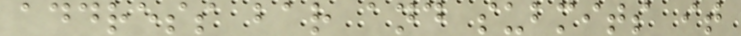address bar and submits it
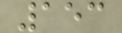153
